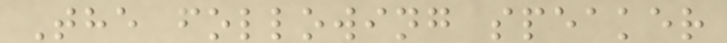The following speaker
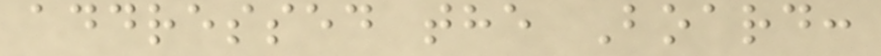addressed the Board:
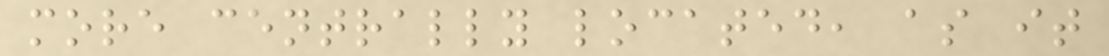more centrally located, as it
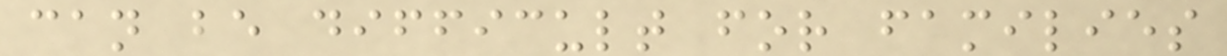can be difficult for families
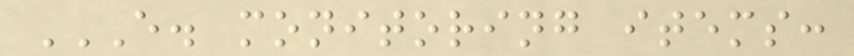E. MONITORING ITEMS:
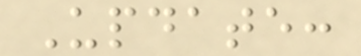Update:
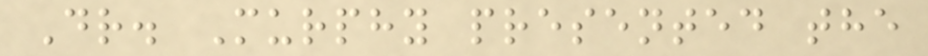Dr. Murphy presented the
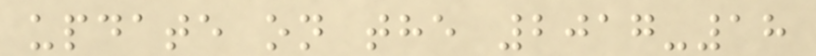update on the 2017-18
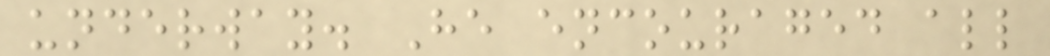underway. He encouraged all
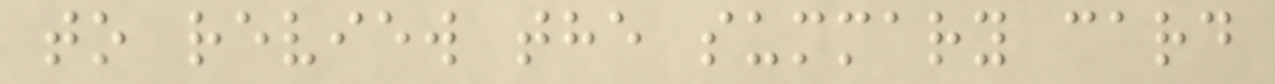to review the summary card
